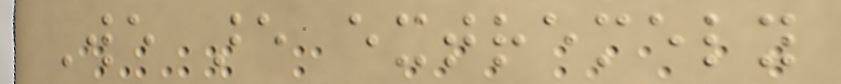We are extremely
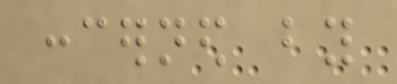concerned by
